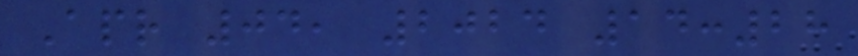Apr 04, 2024 14:28
